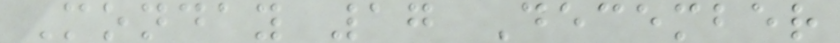Monday 17 December
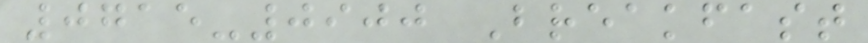0715-0900 Breakfast
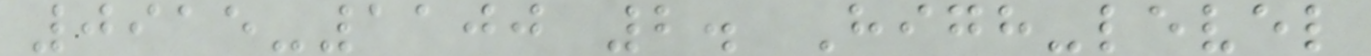0915-1100 2. High-level
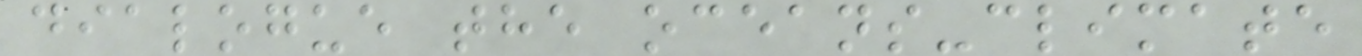dialogue the oceans-climate
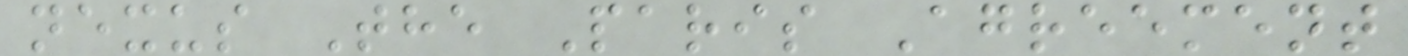nexus The Paris Agreement
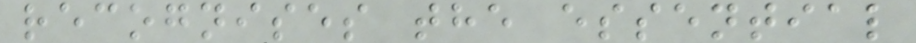recognises the essential
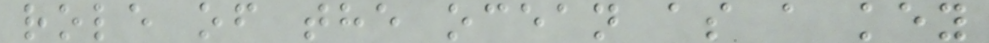role of the ocean as a key
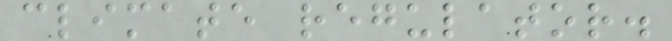climate regulator.
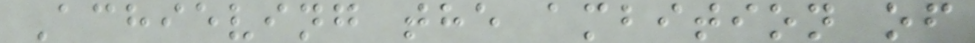Achieving the ambition of
